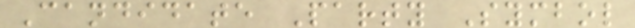Candidate Party Symbol
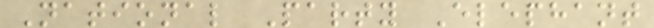National Party Elephant
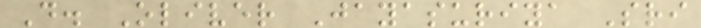D. Oliver Jayasuriya Sri
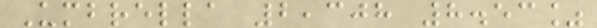Umbrella 2,308 8.53%
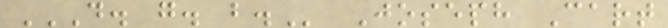D. G. B. Joseph Cart
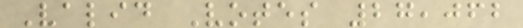Valid Votes 27,062
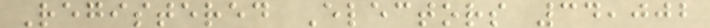Registered Electors 34,002
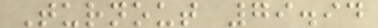Turnout 79.94
